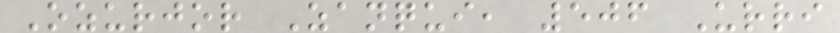Ozurjor Zanqui, 506 Urri
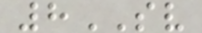8SV
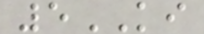5KI
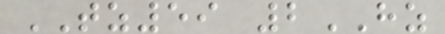TZ59 2HZ
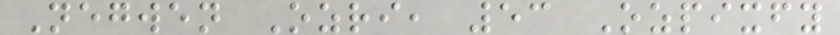Negwen Ozri, 53 Ozpixfy
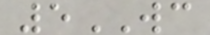5WC
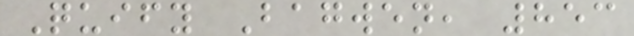Quify Bagwen, 853
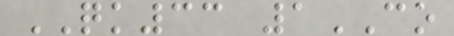QK33 1CO
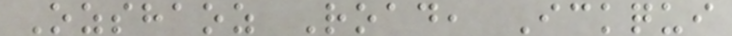Ozshaoz Road, Ickqui
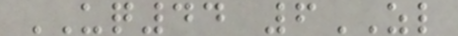UQ44 6ZL
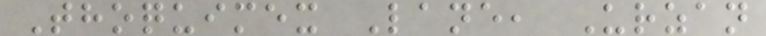Thoquimex Lane, Urzan
